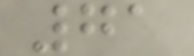71
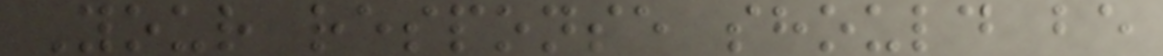Your response should be
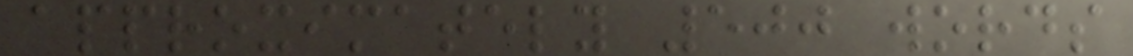approximately 500 words
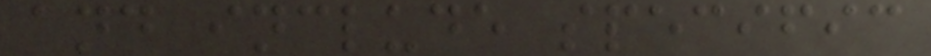and include specific
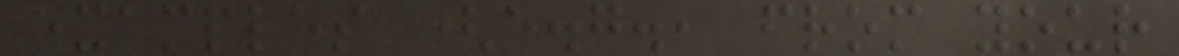examples (e.g., from your
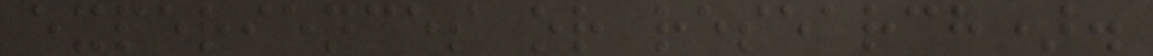experiences or research).
